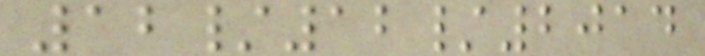12/12/2014
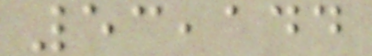53,144
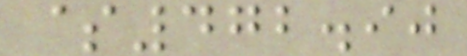$472.90
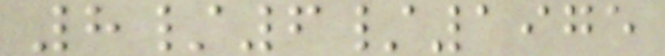8/6/1975
